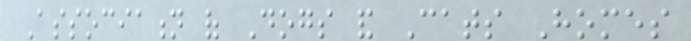Association of Dogs and Cats Homes
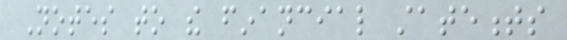Notes to the financial statements
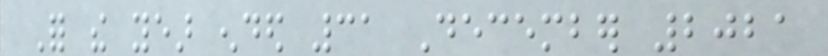For the year ended 31 December 2021
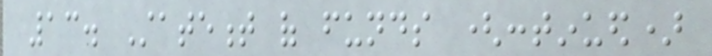13. Statement of funds (continued)
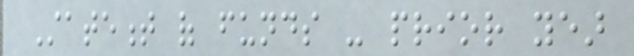Statement of funds - prior year
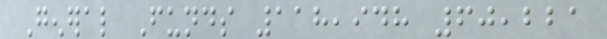General Funds 118,948 60,221
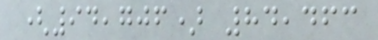(94,706) 84,463
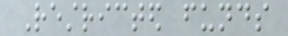Restricted funds
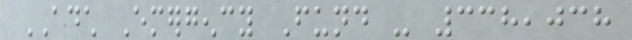ADCH Emergency Fund - 338,038
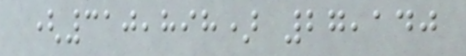(310,898) 27,140
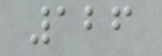126
